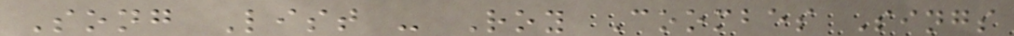Song List - Roy Coombes Sings
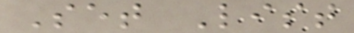Set List
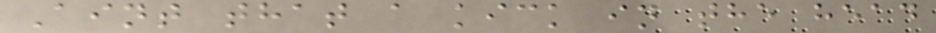Aint that a kick in the head
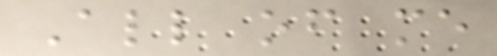All of me
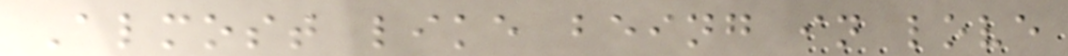Almost like being in love
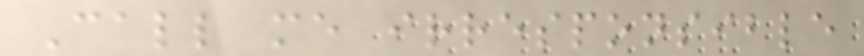Call me irresponsible
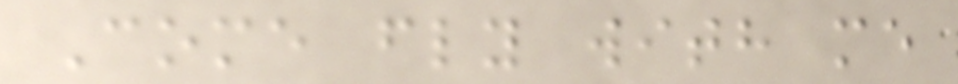Come fly with me
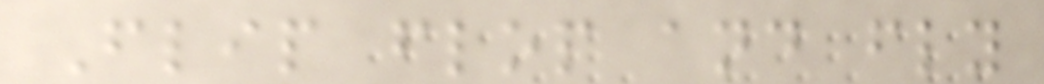Flip flop and fly
